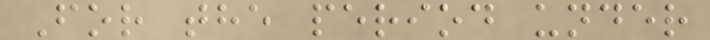For the period under
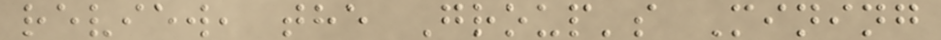review, the Group's Mining
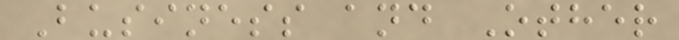Business and Other
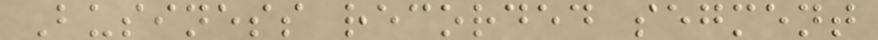Business recorded segment
